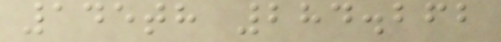145th 284.262
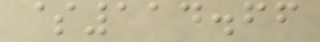$114.66
